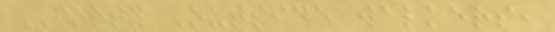FORTY Outside walkers,
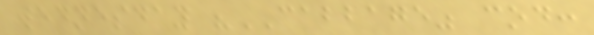wednesday "CABBAGE" cod:
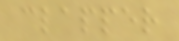clapper
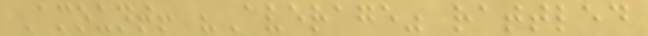Amount! "Average" rattled
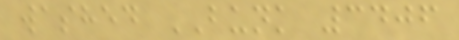washed BUNK 3406
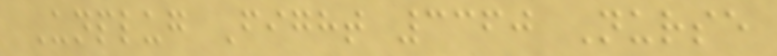Unplug Fight 3360 Nurse
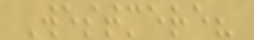Westmere?
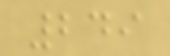249
